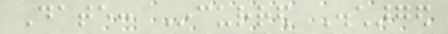Date: Incurred Discharged
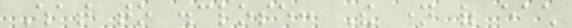What to disclose: The name of each
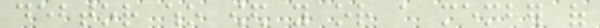debtor who owed you or a member of
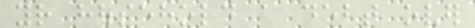your household a debt over
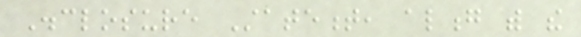Disclosure Statement, along with the
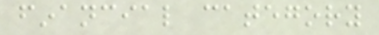financial category
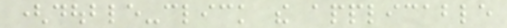(double-click the applicable
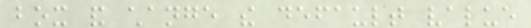box and change the default value
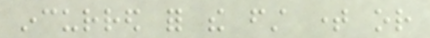incurred for the first time or
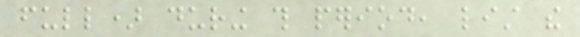full) during this period, list the
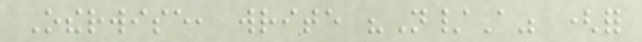Otherwise, write "N/A" (for
